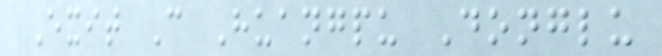Exit C Huangpu Donglu
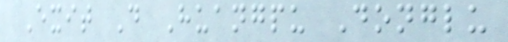Exit D Huangpu Donglu
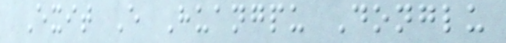Exit E Huangpu Donglu
